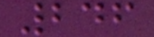246
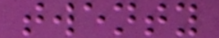twenty
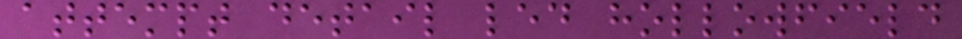attempt detail led hollowfield
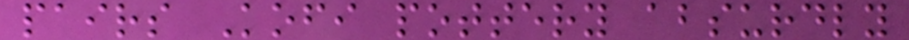pairs Kofi pottery absurdly
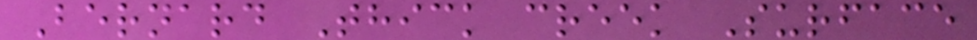Bernard Thick creek Surface
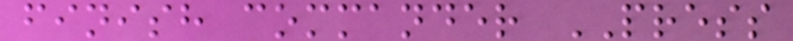finish commander PRESS
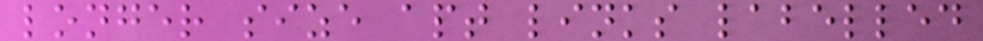longer size apt links labelled
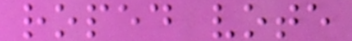roped vote
